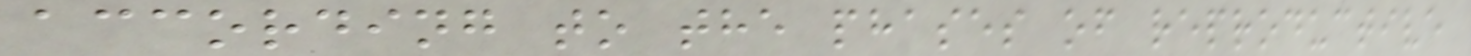according to the phases of reproductive
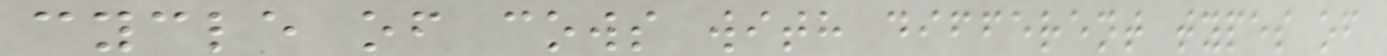cycle of cows with different types of
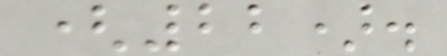(22).
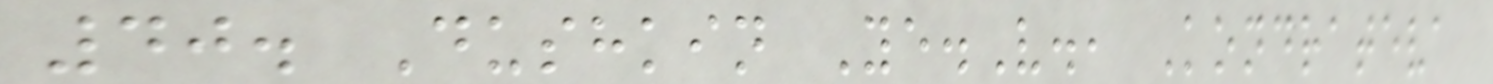40. Dushkin Ye.V., Kondrateva
